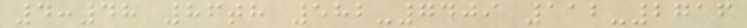4:48 86th 582-7409 112-2716
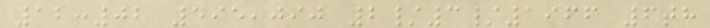12:02 595,090 2/3/1966 6th
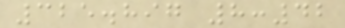325.897 8:42
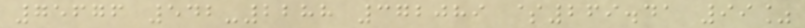75676 542-2288 372089 $269.41 99%
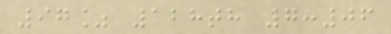97% 128th 7:06
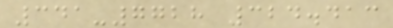341-7728 324.413
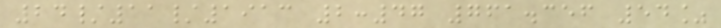24/11/1913 2:47 761.356 54%
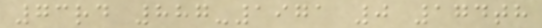73rd 887-1971 0 174th
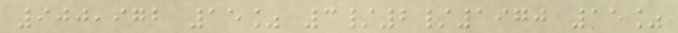900,972 15% 3/2/1970 15%
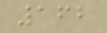162
